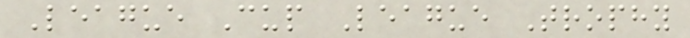League Cup League Trophy
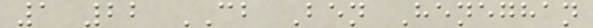1 22 CB Ben Heneghan
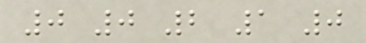0 0 2 1 0
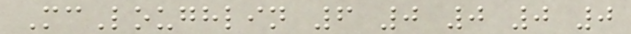McLoughlin 6 0 0 0 0
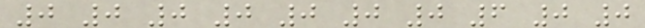0 0 0 0 0 0 0 6 0 0
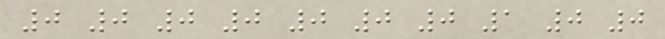0 0 0 0 0 0 0 1 0 0
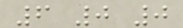6 0 0
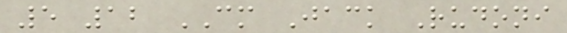5 12 CM Jack Rudoni
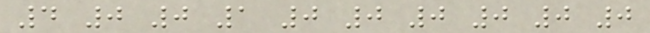4 0 0 1 0 0 0 0 0 0
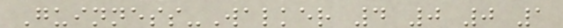Guinness-Walker 4 0 0 1
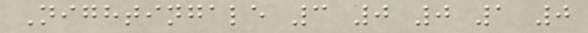Nightingale 3 0 0 1 0
